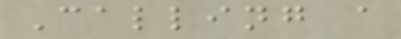Calling a
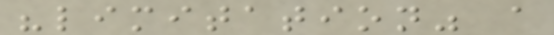"limitation" a
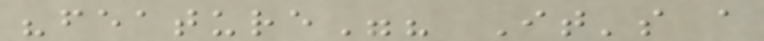"feature"? It's a
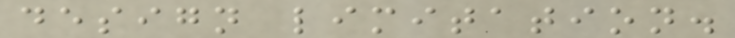design limitation.
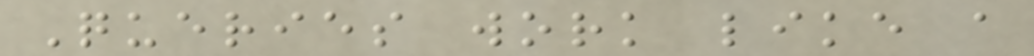Queries work like a
